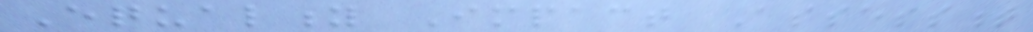Equality Impact Assessment
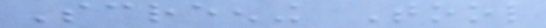Screening Tool
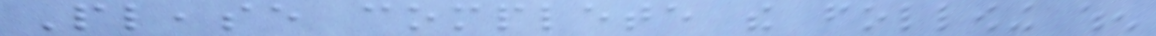Please complete the following when
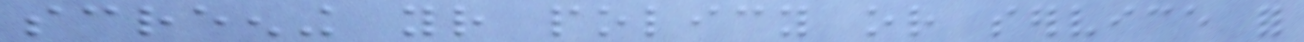screening your policy or service for
